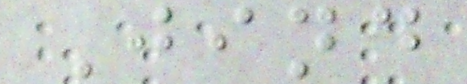Jind
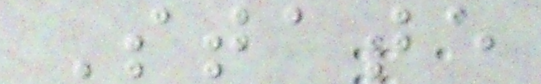State
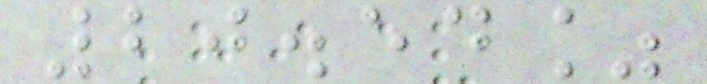20.54%
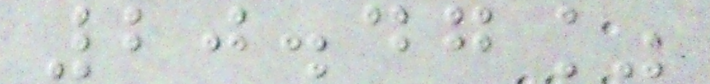20.47%
